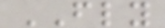FLY
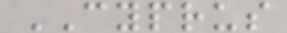CYPRUS
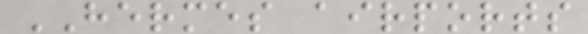HERMES airports
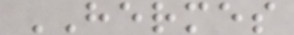HERMES
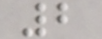2
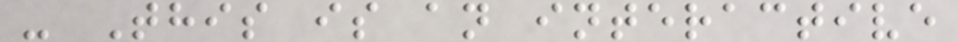- This is an interactive
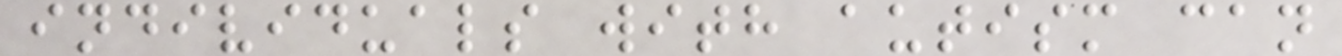individuals with autism can
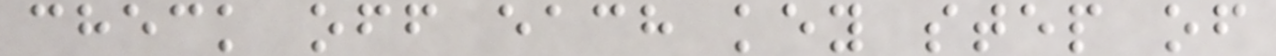check off each key step of
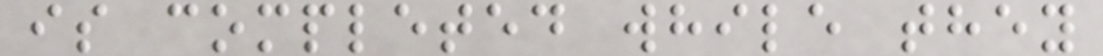is completed while they
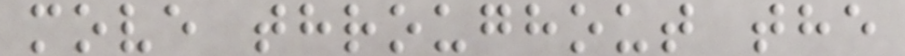move throughout the
